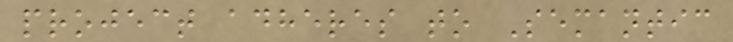project adheres to Semantic
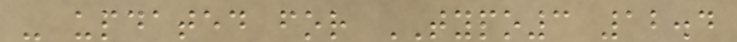- updated for TYPO3 12.4
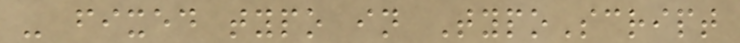- fixed typo in TypoScript
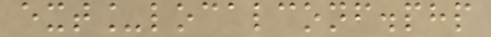ext_localconf.php
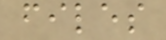files
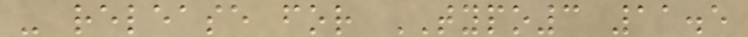- release for TYPO3 11.5
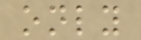only
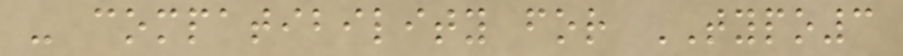- compatibility for TYPO3
